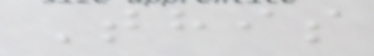This
